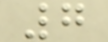7
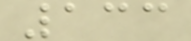133
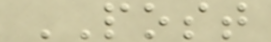POST
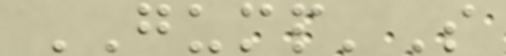GUMP'S
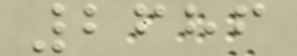2686
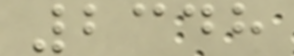2348
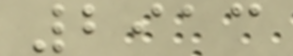2913
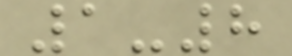1-8
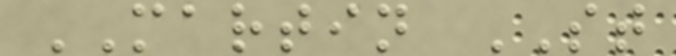MARTIN ST
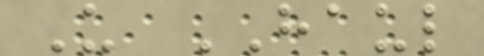U HAUL
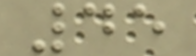45
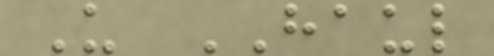U HAUL
